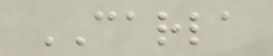CARLA
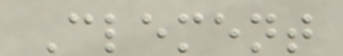Clement
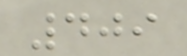409
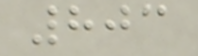803
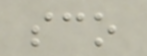sco
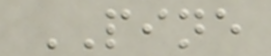PINE
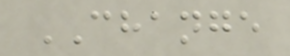CHANGE
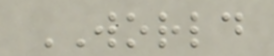WORLD
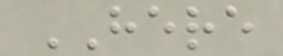HERE
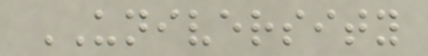UNIVERSITY
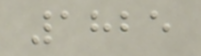1825
